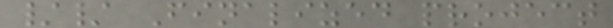// Finalized project
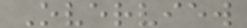Overview
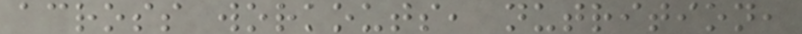across workouts, nutrition,
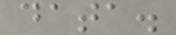data.
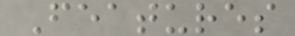Features
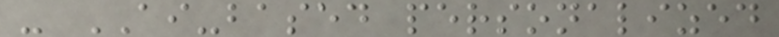- AI-based personalized
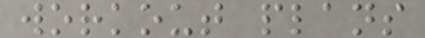workout plans
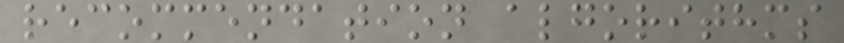recommendation algorithms
